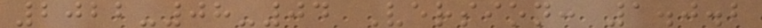2022-08-04 Version: 1.0.2
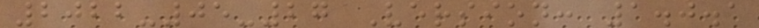2022-05-27 Version: 1.0.1
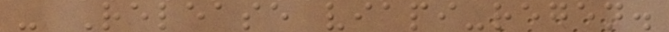- Release viapi-regen.
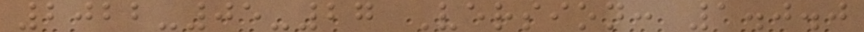2022-05-27 Version: 1.0.0
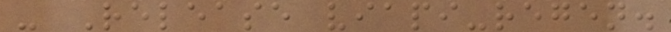- Release viapi-regen.
